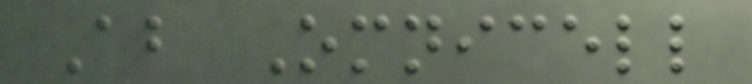About Omnicell
